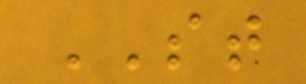ST
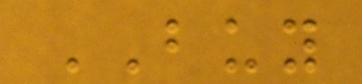BUY
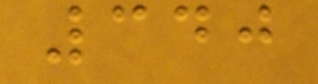340
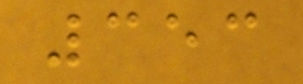353
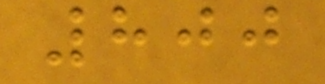800
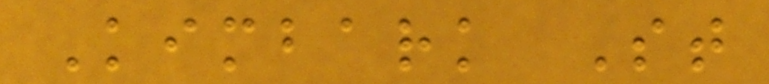Kimbark St
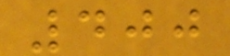400
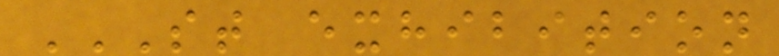ST EXHIBITION
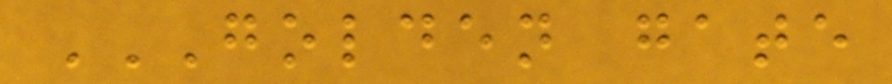GOLDEN GATE
